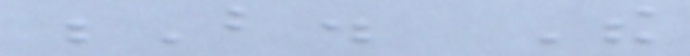B. The
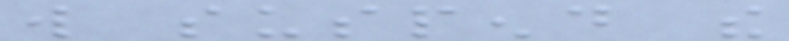will suspend the
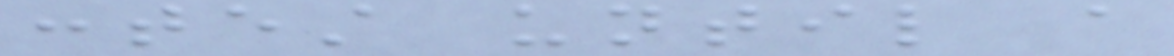contest until a
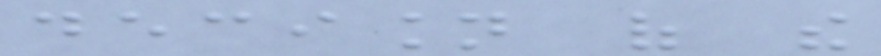decision of the
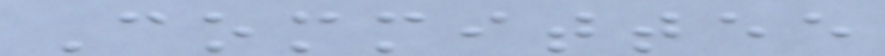Committee
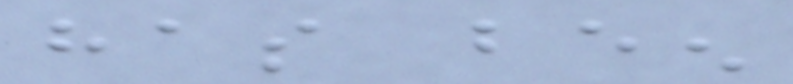has been
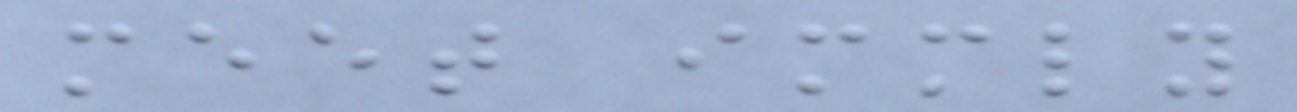meet immediately
